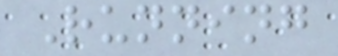Running
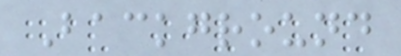Background
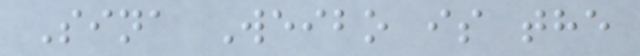Sina Weibo is the
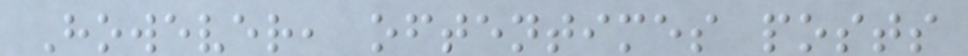However, oftentimes posts
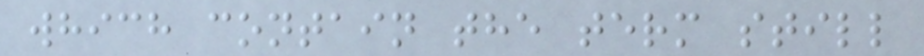which contain the term still
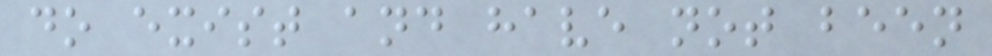do exist and have not been
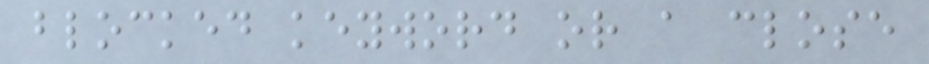blocked keyword or a close
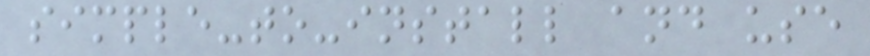simple-to-install and use
